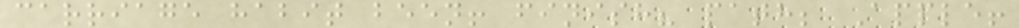carriage habit been! finish? path; Apple!
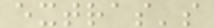extras's
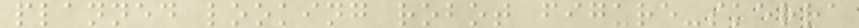planned looking robot figure-skerra
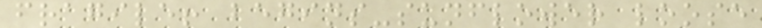fragile! begins-sunflower loose
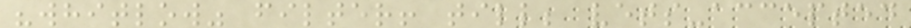"whitlow" filter! till; vets-accepted
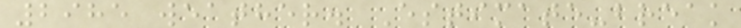2985 weather. Estimate-break
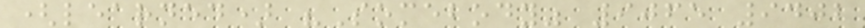(learned) "Somebody" 9065 9402
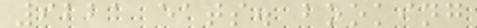9221 eats. booking
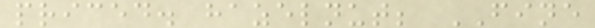priced. hazelnut; FINE
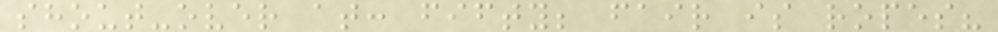shout-over at: fifty; fair is ropes?
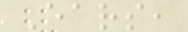Ears,
